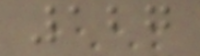127
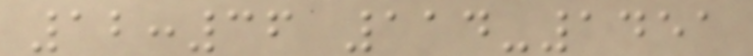12:36 114-1451
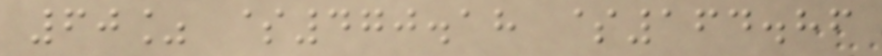60% $470.18 $164.86
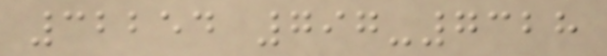32254 797-7328
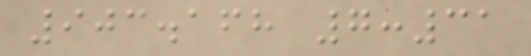903.168 7:31
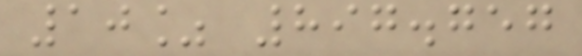10% 897.757
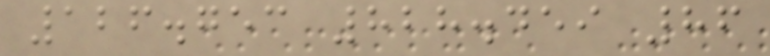126.753 828.459 86
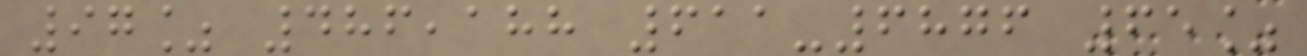97% 486,188 611-6876 65%
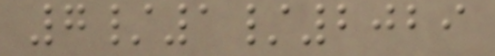7/1/2029
